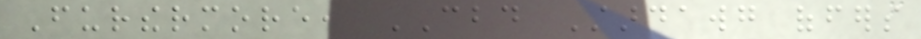Furthermore, CBD Stardawg offers
